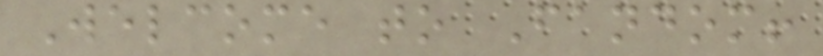Welcome to Fandom!
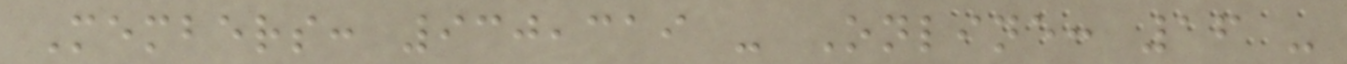Members: 930,319 - Online: 16 -
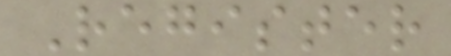Register
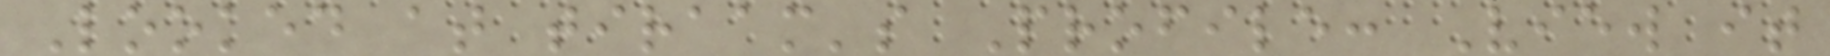Looked at tiraam's Profile: View it
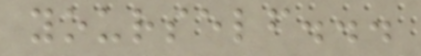yourself...
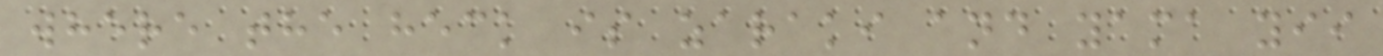where the heck is zaraki and yama yii
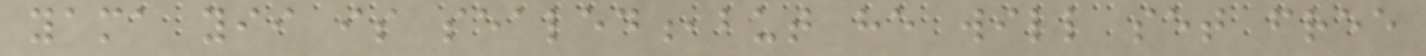yama yii is sealed,but he will set free
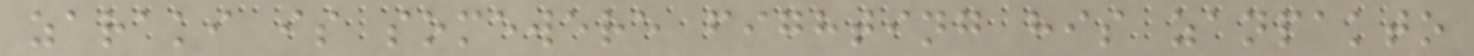zaraki is somewere fighting his zanpakto
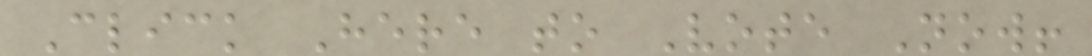Click Here to Vote Now!
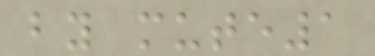by mute1
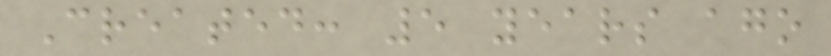Created: 5 years ago
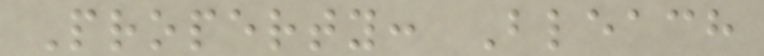Property: Bleach
